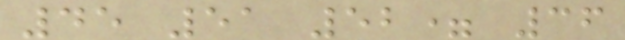45 51 52= 36
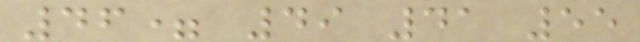46= 49 41 55
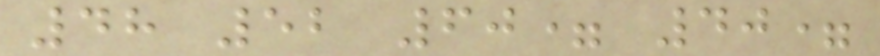48 52 60= 40=
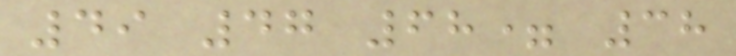49 47 68= 38
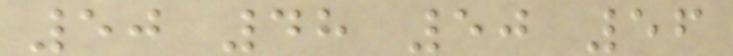50 48 50 56
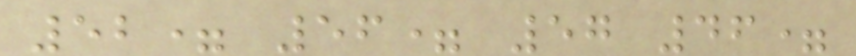52= 56= 57 46=
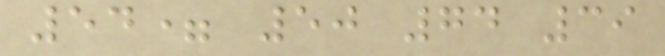54= 50 74 39
